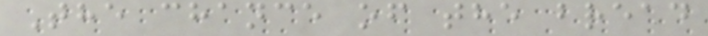The chance of the bread
